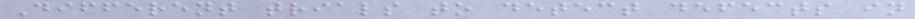Different trials to detect defects in
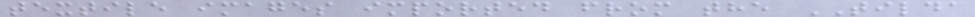textile images imported from the TILDA
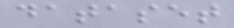dataset
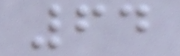64
